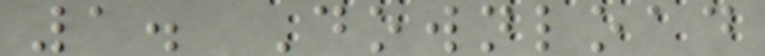1. Download
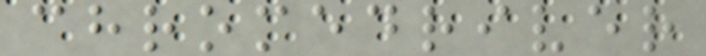chromedriver
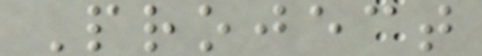Project
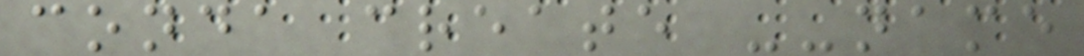conda create --name
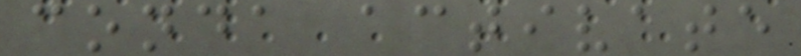conda activate
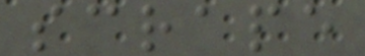scrape
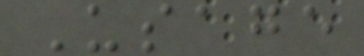Usage
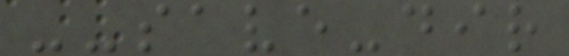--save-dir
